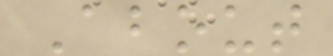About
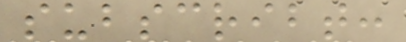subscribt:
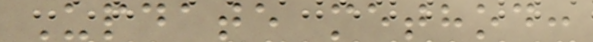Update method:
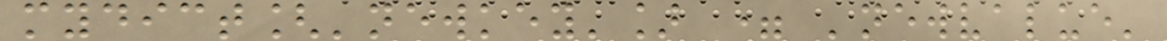mydict['newkey'] = 'newvalue'
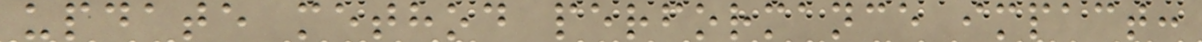update method performance impact:
